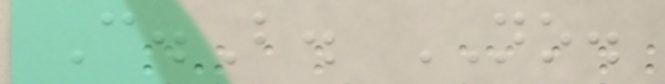C.B. NO.
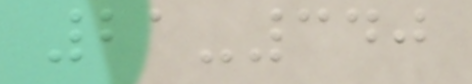21-340
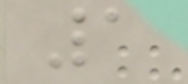1
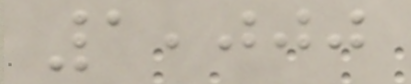1,000
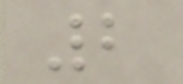2
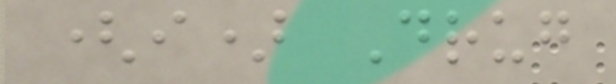(i) Drug
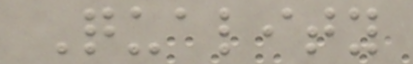Quality
